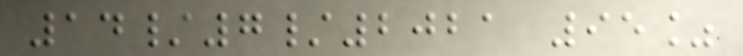14/7/2021 95%
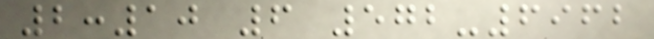2:10 6 572-6962
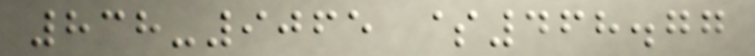838-9065 $468.77
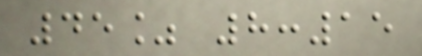45% 8:15
